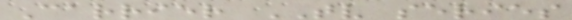Carrier TV series
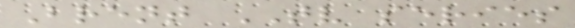Brent TV series
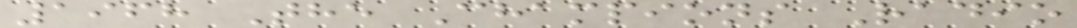1968 The Champions Radio
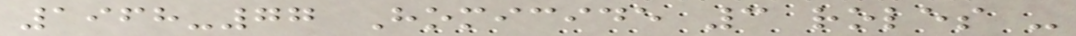1968-77 Homicide 3 roles -
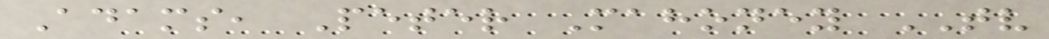Adams, Peter Mahoney TV
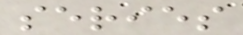series
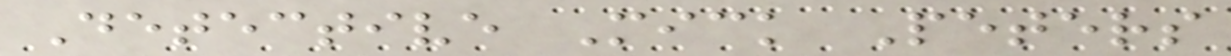Detective Mick Peters
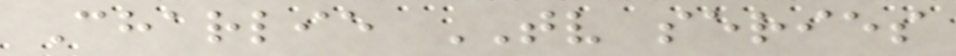Charlie TV series
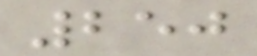250
